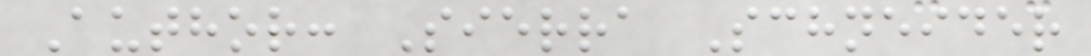Author: Sierra Schneider
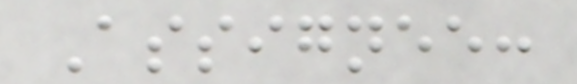Assignee:
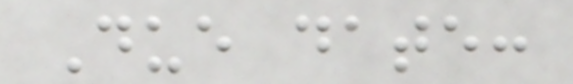Due date:
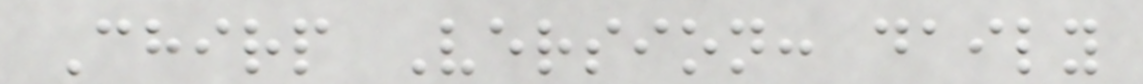Chirp Version: daily
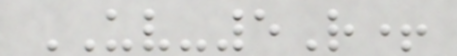UV-5R+
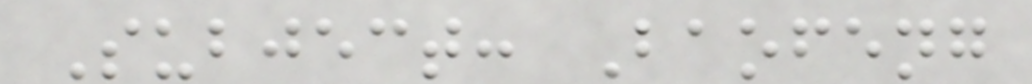Subject: Baofeng
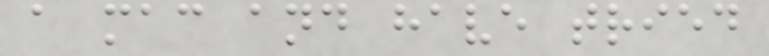a mac and have tried
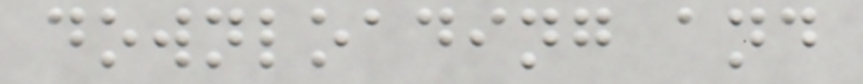downloading and
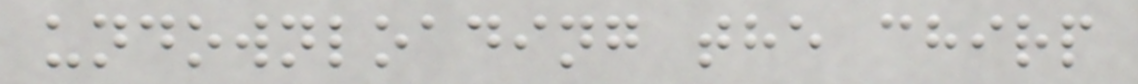undownloading the chirp
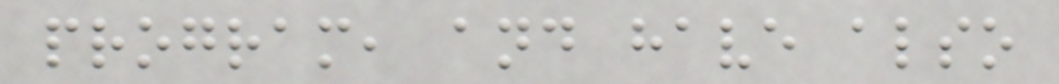program, and have also
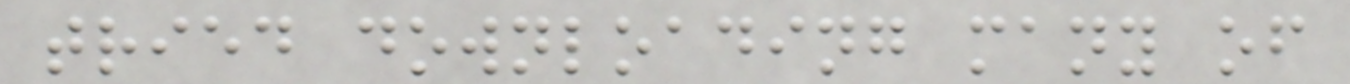tried downloading many of
